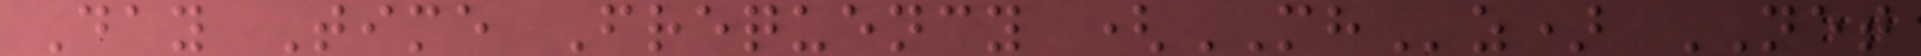Day Time Frequency (MHz) NET
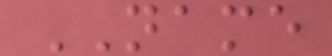NAME
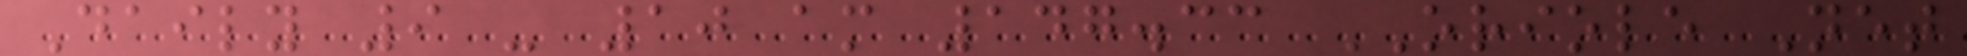Daily 9 - 10 am 147.33 ORIOLE Net
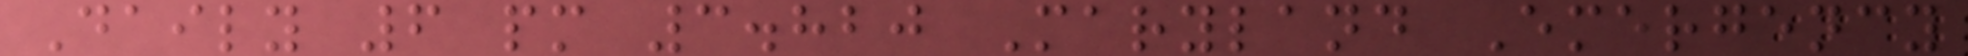Daily 6 pm 3.820 Maryland Emergency
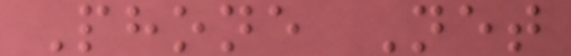Phone Net
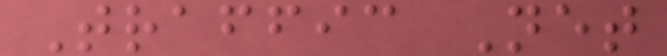Traffic Net
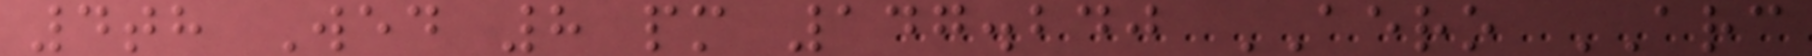4th Wed 8 pm 147.240 AERO ARC
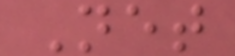Net
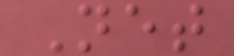Net
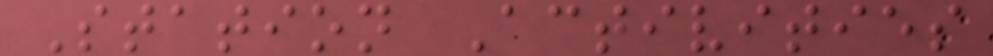Station Activities
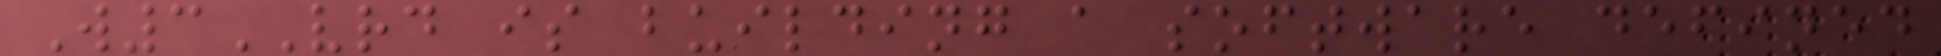W3VRD is building a software defined
